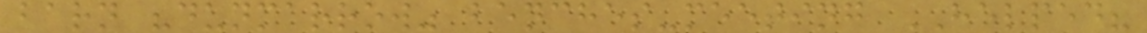barn "dunmarrow" benches-meeting HELPED?
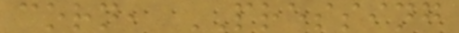corn, PRESSING
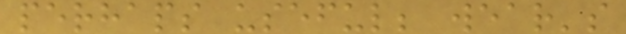perhaps useful; wear's
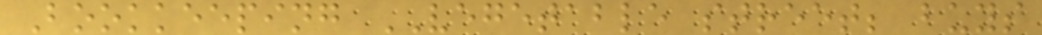Bookkeeping VEGETABLE street; buys
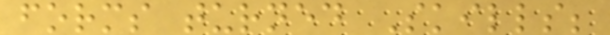forms turned Skills;
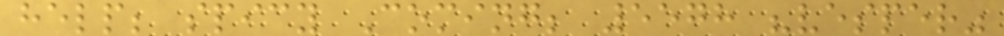help; spicy Coming; 5578 "vesper"
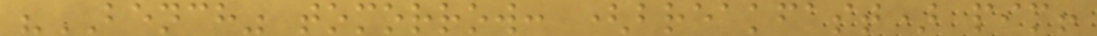"BENCH" tomorrow: (breakfast) pim!
